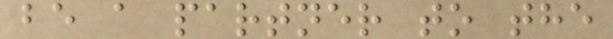be a partner to the
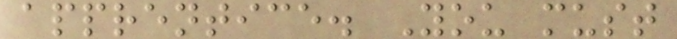apprentice. You must
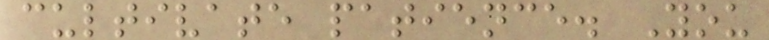cultivate patience. You
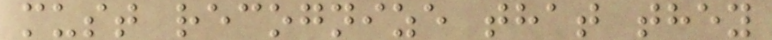must recognize that they
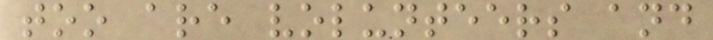too are volunteers and
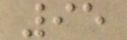95
